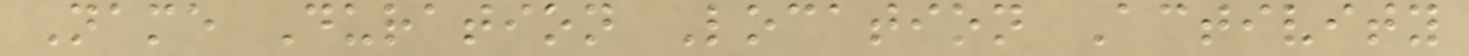Name Duration Location Activity
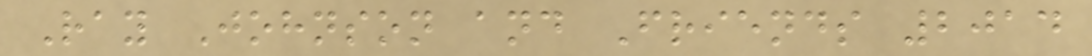Ray Johnson and Friends 2014
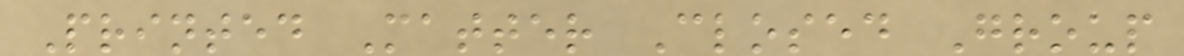Printed Matter Closed Group
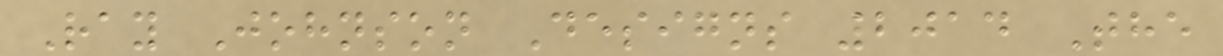Ray Johnson Designs 2014 The
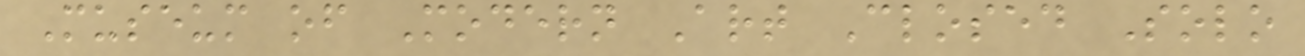Museum of Modern Art Closed Solo
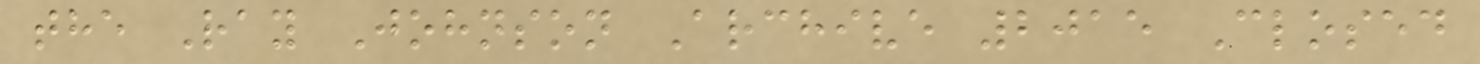the Ray Johnson Archive 2015 Closed
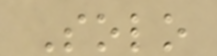Solo
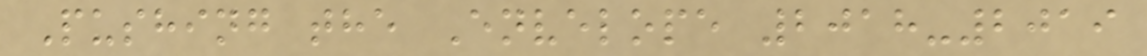Pushing the Envelope 2018-2019
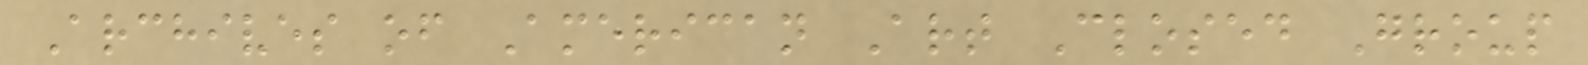Archives of American Art Closed Group
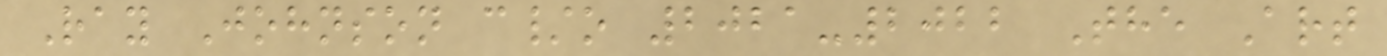Ray Johnson c/o 2021-2022 The Art
